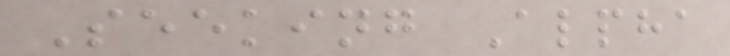Seeking Alpha
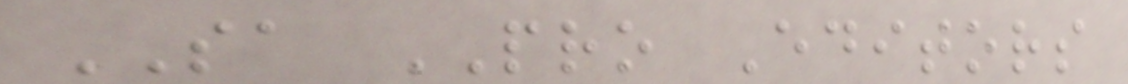SA PRO Editors
